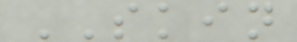SKIN
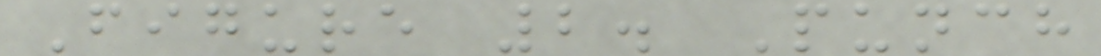Figure 2. Punch
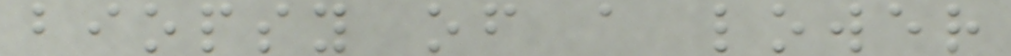biopsy of a lower
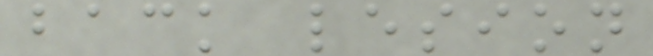back lesion
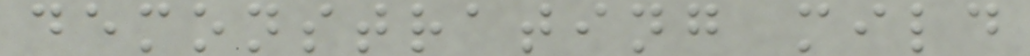demonstrating mild
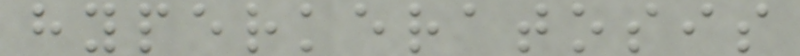hyperkeratosis
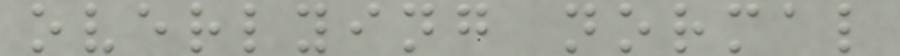overlying normal
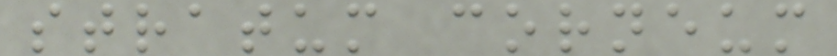stratum corneum
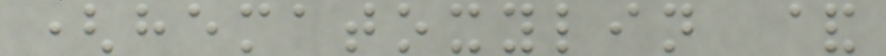(hematoxylin &
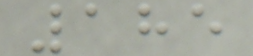185
